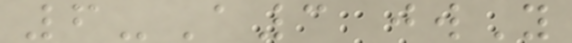6-A3 jwY
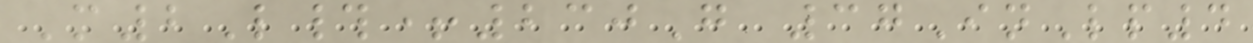M2L#+230G 37InLp4
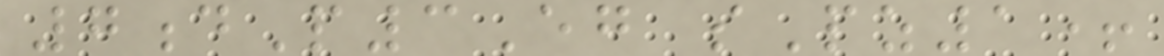7dP3Eg sPz1+
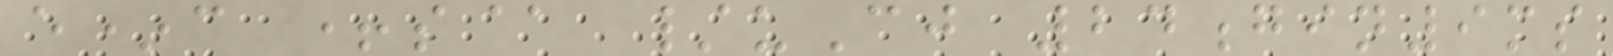e*c +s@ /uCj 24gin9ms
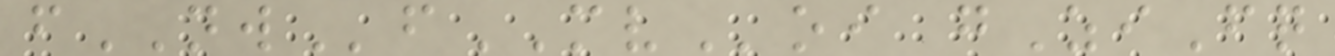fNWfMVoi gZiFq
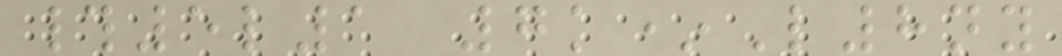#5l1 7k*L8ny
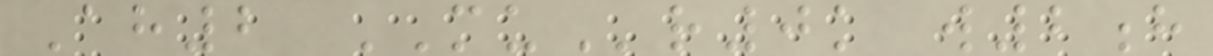Ah2 MUr0k w2h
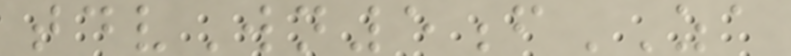tdvWn5fZA
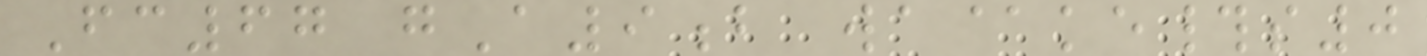Fc67 gA9b wa@ke#s0
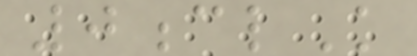0clK
